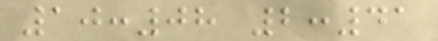10:08 2:41
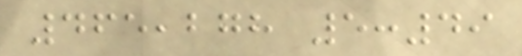465,278 5:49
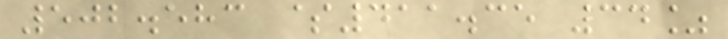502.583 $411.35 34%
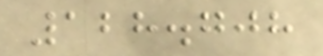128.708
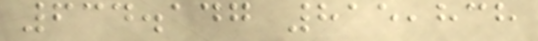634.147 815,838
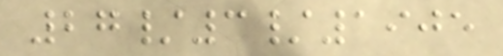27/3/1905
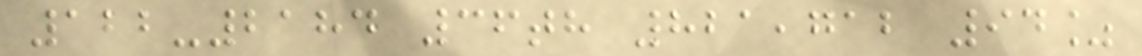122-2184 36th 821,712 94%
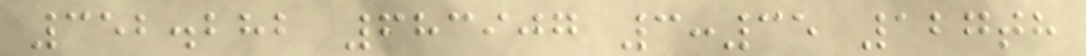352.282 683907 3:35 127th
